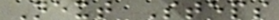Next Steps
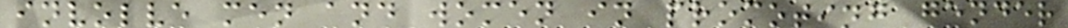involve men and women in promoting gender
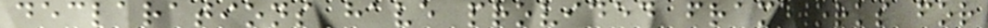declarations have provided frameworks for
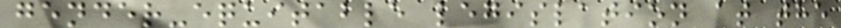gender-equitable legislation at the
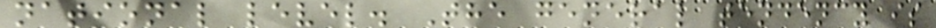national level. The general tendency is
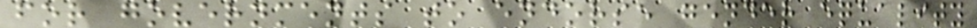for governments to endorse gender equality
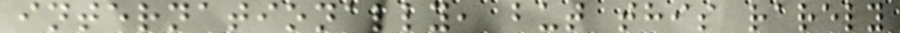internationally, but this rarely
